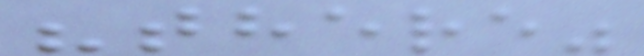"there"
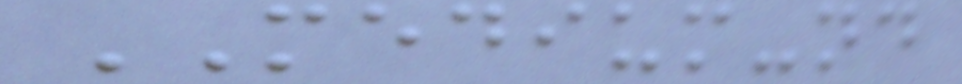MEDIUM-nd
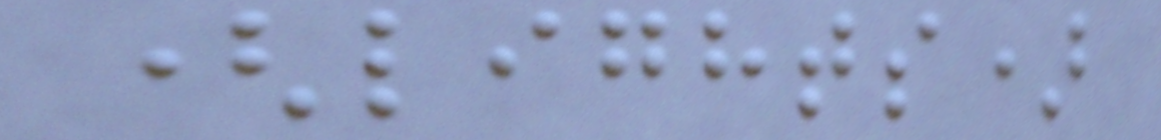(lights)
